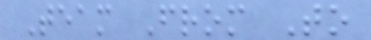Team From To
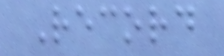Record
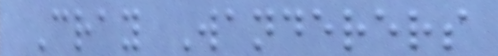Cray Wanderers
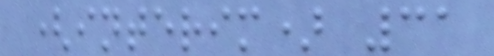(interim) 31
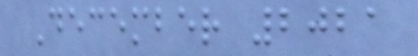December 2021
